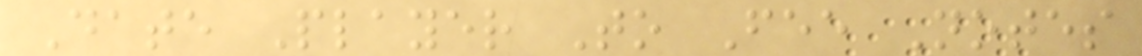Date Player To Fee Notes
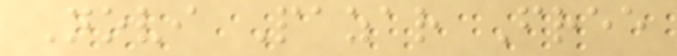Novi Pazar Free
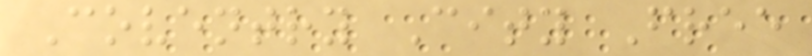Coventry City Free
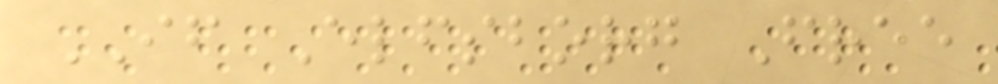IF Elfsborg Free
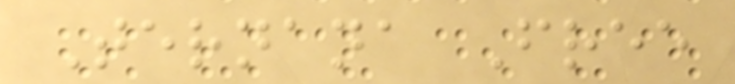Ternana Free
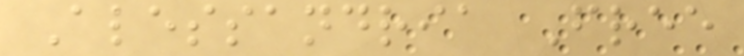Alessandria Free
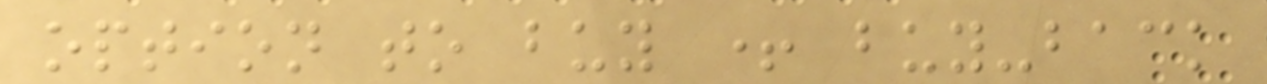option to buy + buy-back
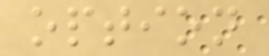option
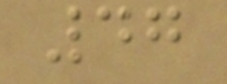47
